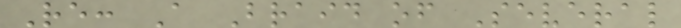Re: A Braid of Several
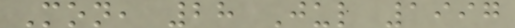Mon, 28 Jul 1997
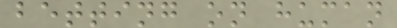betting on human
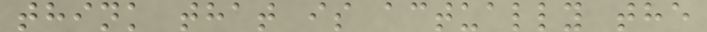think that is actually the
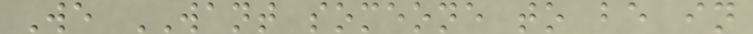We WANT someone to be in
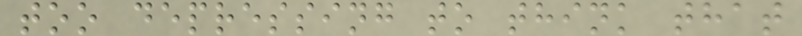too depressing to think that
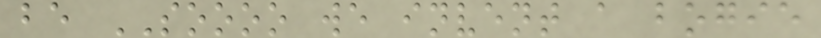be SOOOO we invent a bogie
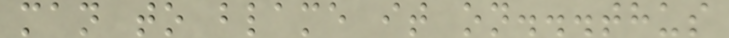man to blame it on...thus
